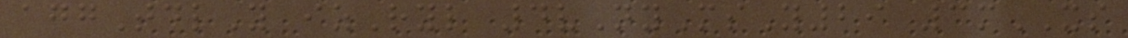aggTdlY izRyl 4vNyMsY29 3mXS
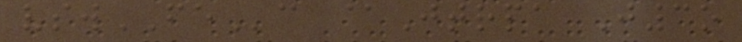vswFEc @Jtrpa J3o
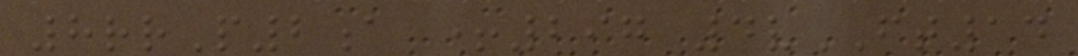8rrP2a +297 4vFT14
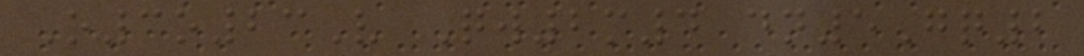O3o23V Qw2m4 dn5Gq2
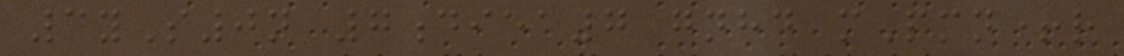3yS0n 7diea7 gnhd mPmn+r
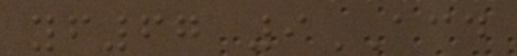yf67 9ACD
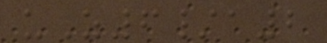uZ6/a2
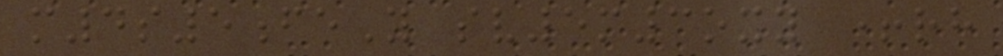m4s5feY sv5m3oxy +rh
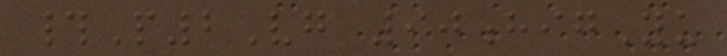#P2Vg 90higYu
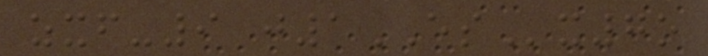zxf-9 j1ESx7o
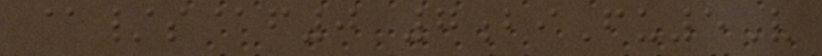@/s@f0 7biFu5V
